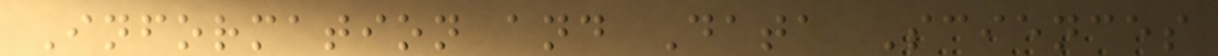Information and Data Sciences
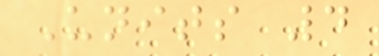Units 4
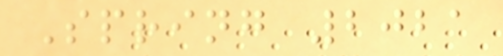Spring 2021
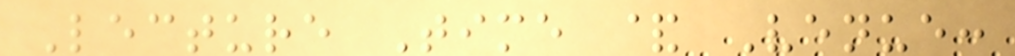Lecture Time & Venue:
